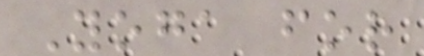Yoga for
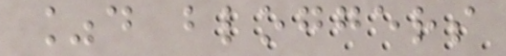%d bloggers
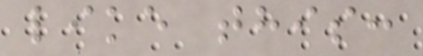like this:
